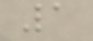1
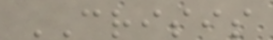CRISIS
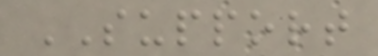SUPPORT
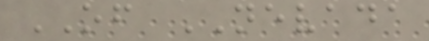OF NEVADA
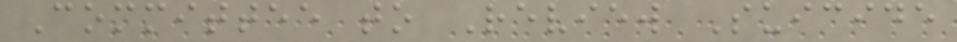Committee to Review Suicide
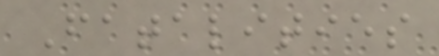Fatalities
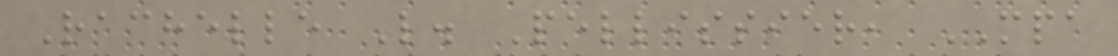Rachelle L. Pellissier, MPA
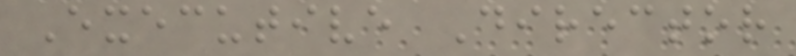Executive Director
